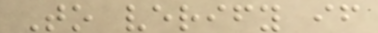To verify if
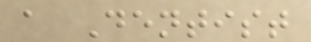a Dentist
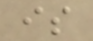is
